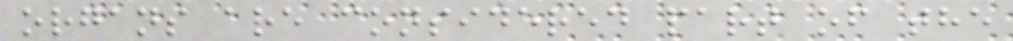organs are considered part of the
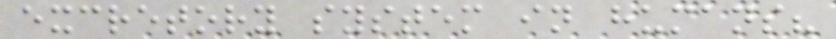excretory system in humans?
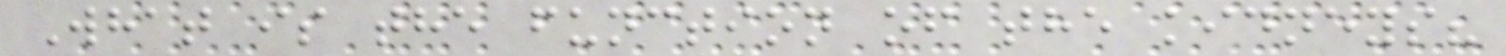What is the function of the kidneys?
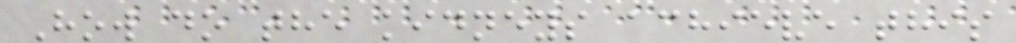How do the kidneys achieve this
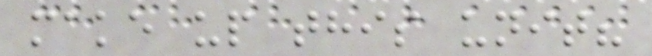make up this unit?
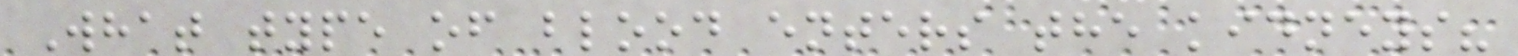What type of blood enters the kidneys?
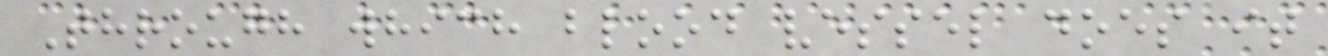Through which blood vessel does it
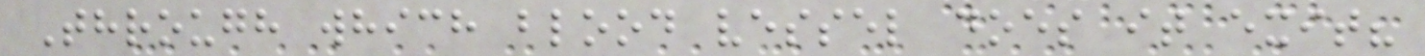Through which blood vessel does it exit?
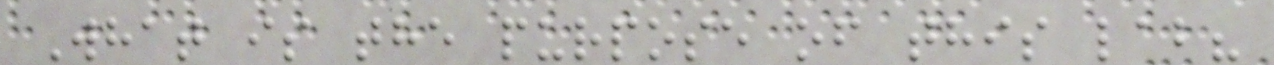What is the purpose of this lab?
